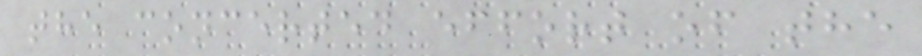the concerted effort of the
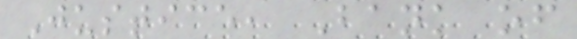Justice, Bank of
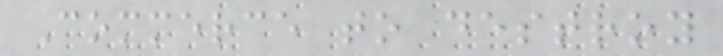Commerce to destroy
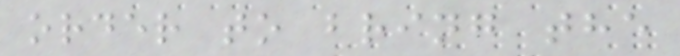order to bring the
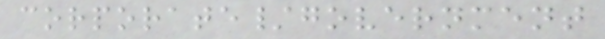corporate/government
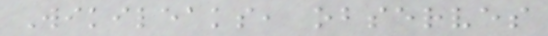Wikileaks, observes
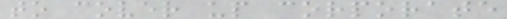to cover up corporate
